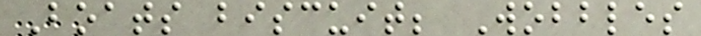Boats biscuit; Wobbles
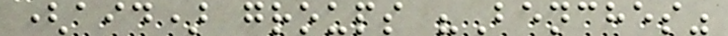(aid) groups "Benches"
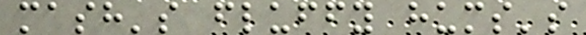mash's fluffy hums's
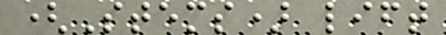(Stems) lift
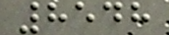8548
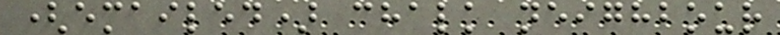(emailed) chalk neighbour
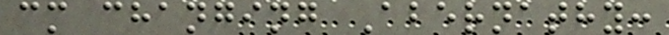cm changing Abernathy:
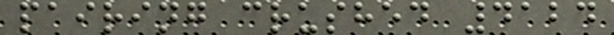pairing crushed 4124
